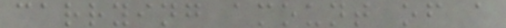carrying amount of a
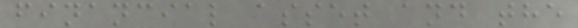financial asset and the
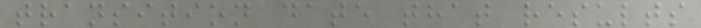transition date that results
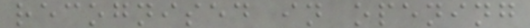recognised in opening
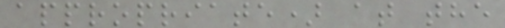appropriate) at the
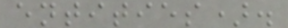entities).
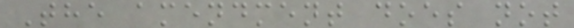The amendment does not
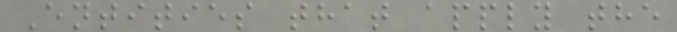Entities that apply the
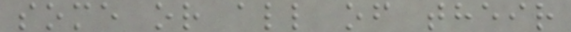some or all of their
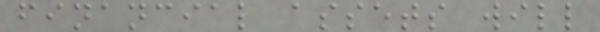financial assets will
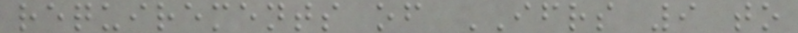requirements of IFRS 9 to
